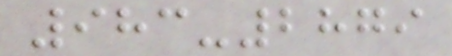983-2879
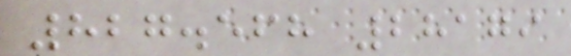827.568 28179
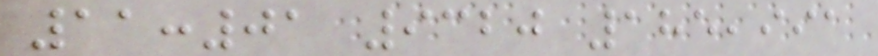11:01 9320 185,991
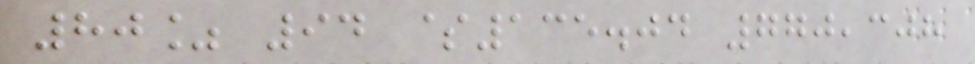80% 94 $135.04 770,308
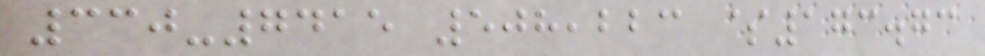330-7415 508,223 $173.73
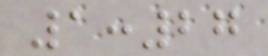1:27
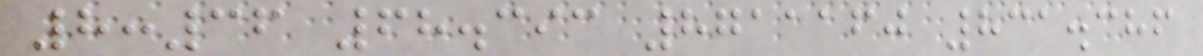8:36 68.393 8711160 831.386
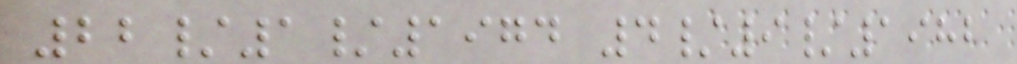22/1/1974 4/9/1982
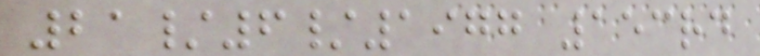21/6/1977 153rd
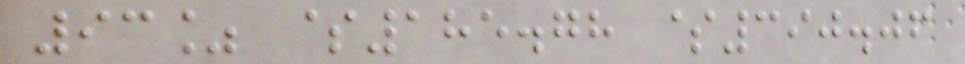93% $185.78 $390.06
